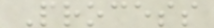Process
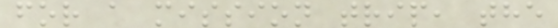for a mission trip, the
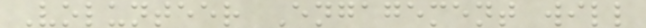Volunteer Engagement will
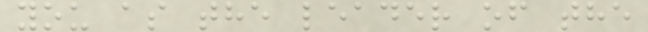you as the leader of the
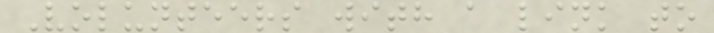Volunteers with a link to
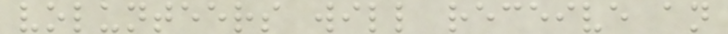volunteers will receive an
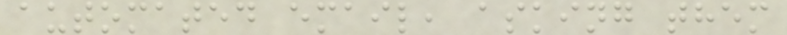automated email, asking them
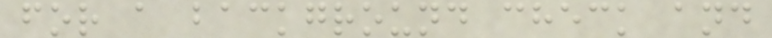for a background check and
